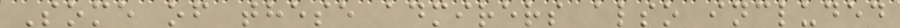Some of these admirers also included
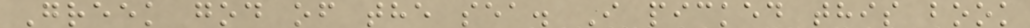Greek god of the sea. I picked this book
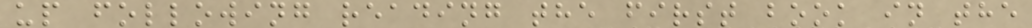up following reading the first book in the
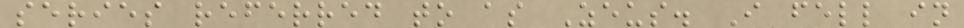series referred to as Zeus. I fell in
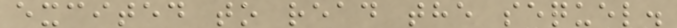excited to read the sequel.
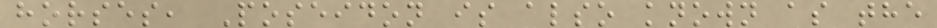horses, Poseidon is also known as the
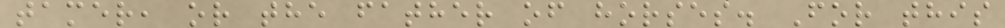tamer, or the father of horses. For this
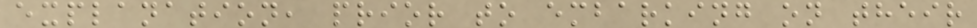explanation, prior to embarking on their
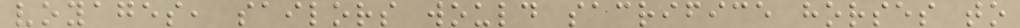voyages, sailors would sacrifice horses to
